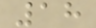18
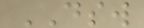DSW
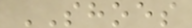SHOES
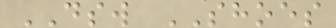DSW SHOES
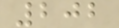202
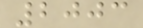2003
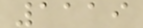1119
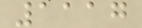1117
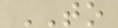TO
